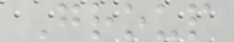Group
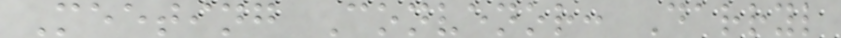Meeting Convenor: Darryl
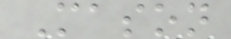Mason
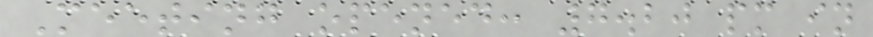Meeting opened: 7.20 pm in
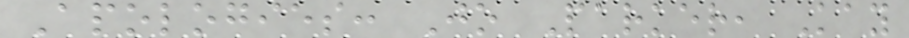Apologies: Jo Parker, Kay
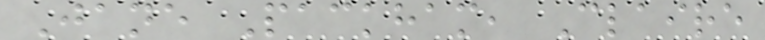Jane Packham, Claire
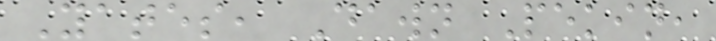Yates, Dawn Pekin,
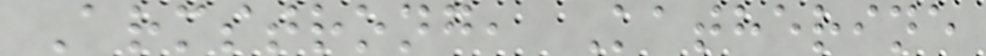Armstrong, Katherine
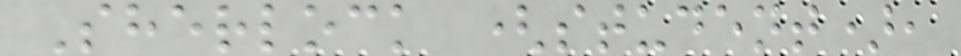Sherlock (student),
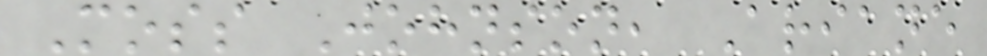Moss Johnson, Ariane
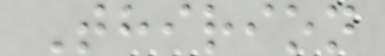Thirion
